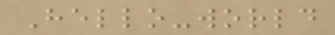Hello-world
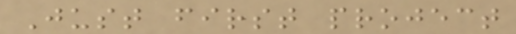Just first project
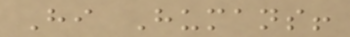Hi Humans!
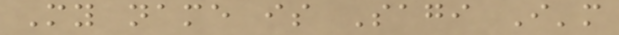My name is Sagi I'm
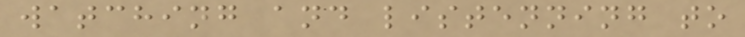watching and listenning to
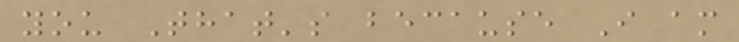you That's because I am
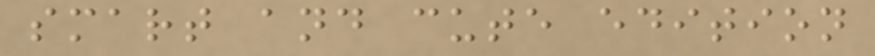smart and cute edition
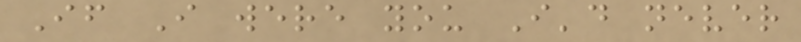If I were you I'd never
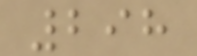298
